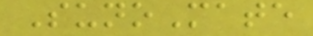SunoMate
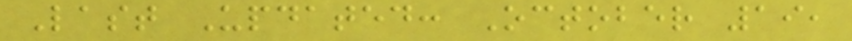Last Updated: October 19,
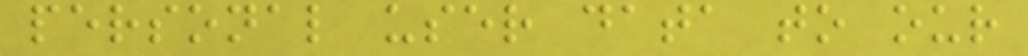personal user data to our
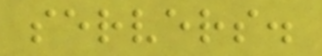servers.
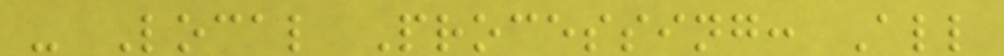- Local Processing: All
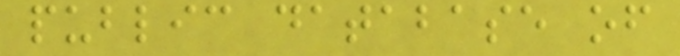public database of
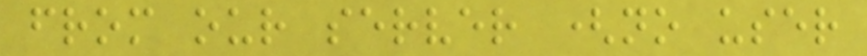from our server (no user
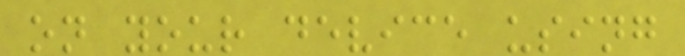on your device using
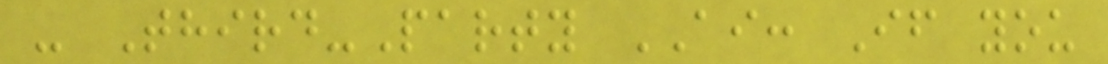- Third-Party AI: If you
